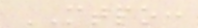MTPO:
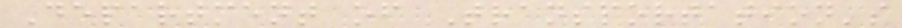Department of Transportation's
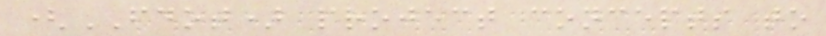(FDOT) project concepts to
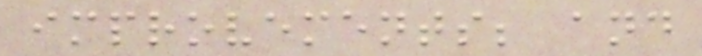improvements; and
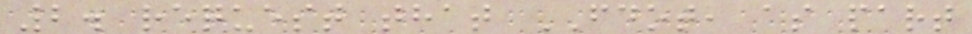2. request that FDOT, as part
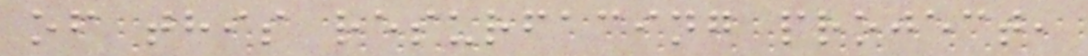of this resurfacing project,
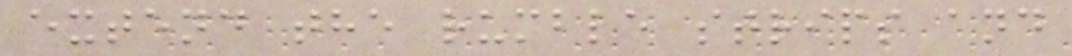extend the rumble strips and
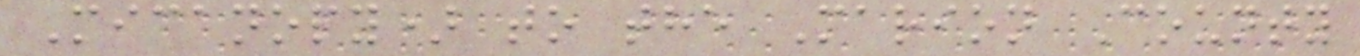Micanopy) to the Marion County
